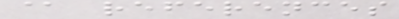@ references
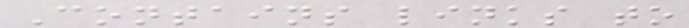Contains links to
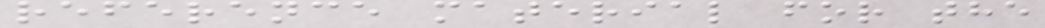reference material for the
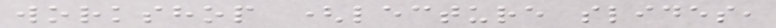workshop (lecture slides,
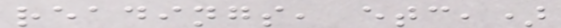readings, etc,)
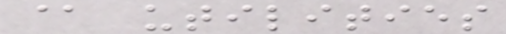@ utilities
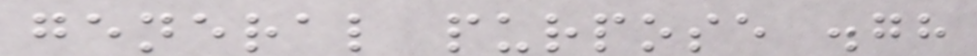general purpose .gh
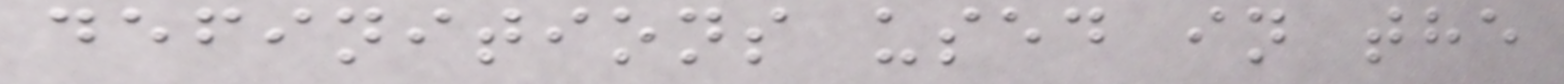definitions used in the
